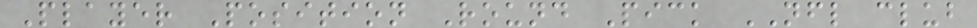Player Position Round Pick NFL club
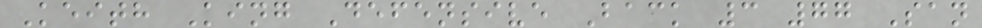Keith King Defensive Back 3 77 San
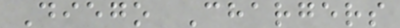Diego Chargers
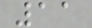11
